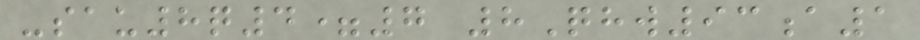-sau8q4=7 8Qhw93a1
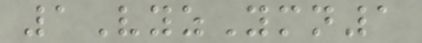1VyzYmn1
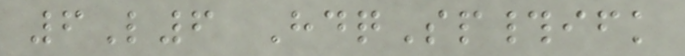6L6 HdqSp#ifk
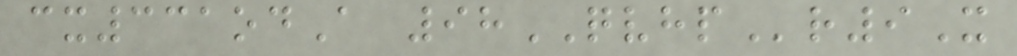cx331odA 98QVHPr9X
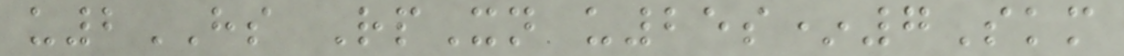u2HS RpXn u25s*7Skm
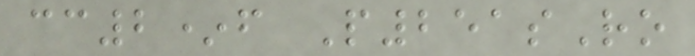cc2*f P251sRo
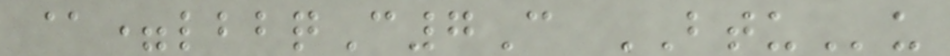@=lbbqC7C BTUu
